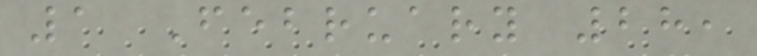1 February 28,
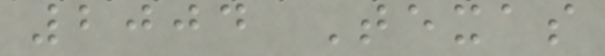2004 Texas
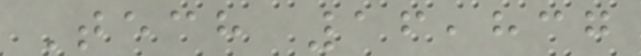Tech 16,837
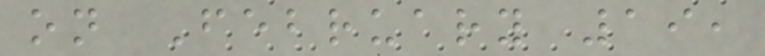on February 19,
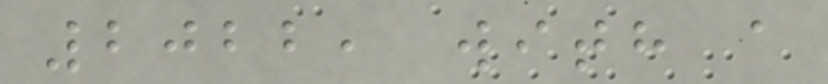2022, with a
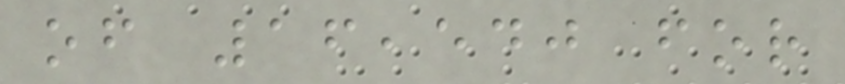of 16,540 for
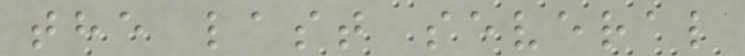the last several
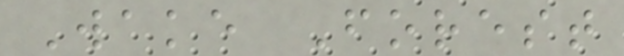Wake Forest
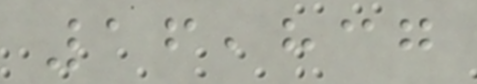16,837
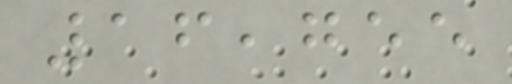16,755
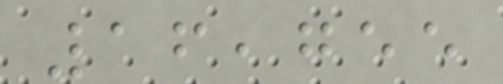16,755
